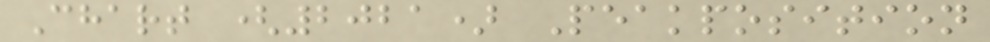Chart (2021) Peakposition
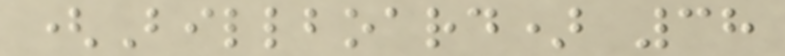(Billboard) 38
